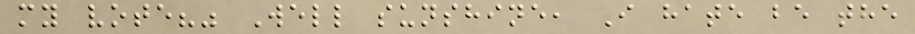my vote?" Well sunshine, I hate be the
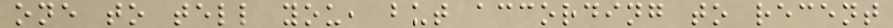one to tell you, but according to recent
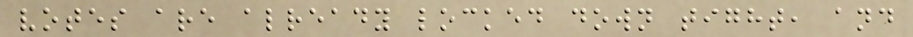votes are already locked down tight, and
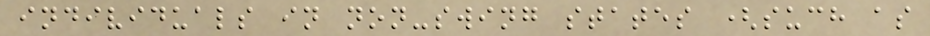individuals in non-swing states (such as
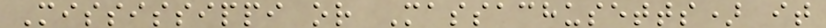Mississippi or Massachusetts) it
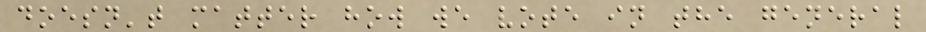doesn't matter how we vote in the general
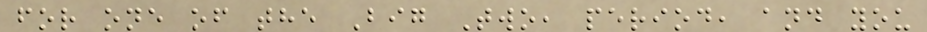for one of the Big Two, period, and you
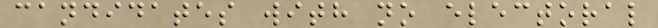candidates with no electoral
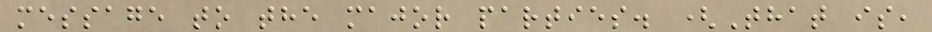message to the major parties. (That is,
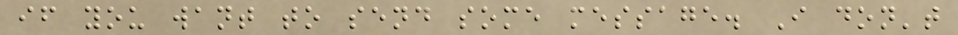if you want to send some message. I don't
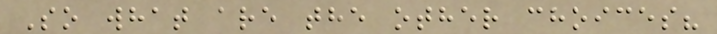So what are the other choices?
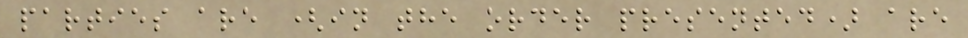parties are (in the order presented) are
